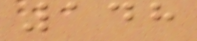148
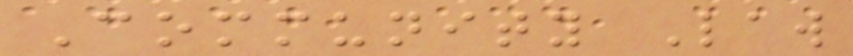Community Law
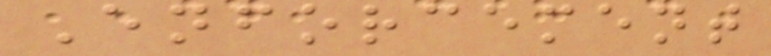Enforcement
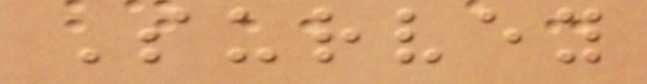Survey
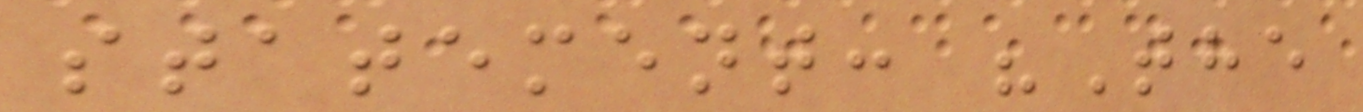statement: "The
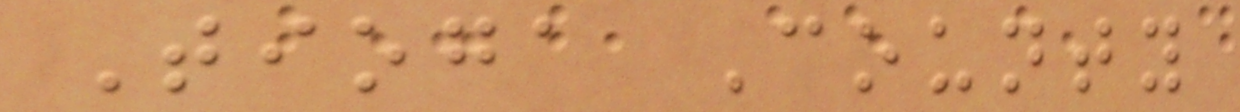Tioga County
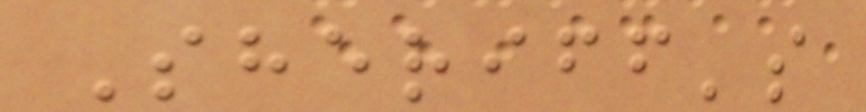Sheriff's
